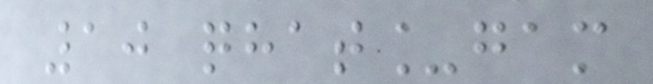10 qhat_gam
